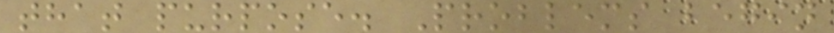that purpose. Problems begin
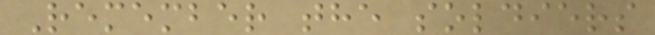Remember the soldiers
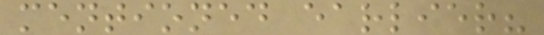mentioned earlier?
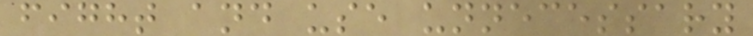fight and use unnecessary
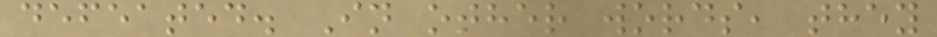defeated. In other words, they
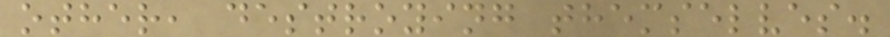other, destroying themselves.
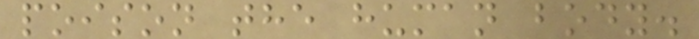poison the human body.
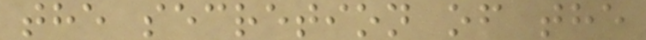the secretion of the
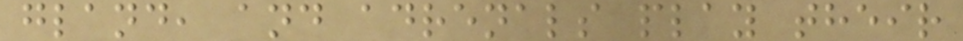gland, and adrenals play their
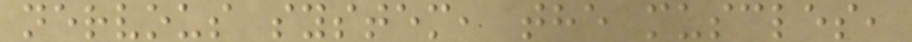nervous system, the muscles,
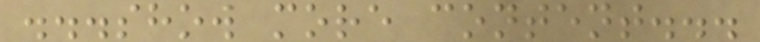...show more content...
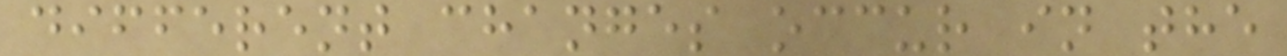different changes occur in the
